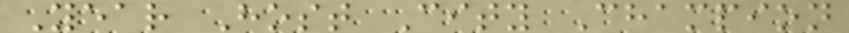Year Host City Champion
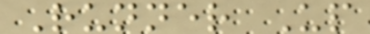Runner Up
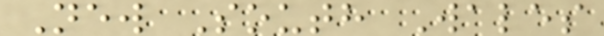New South Wales
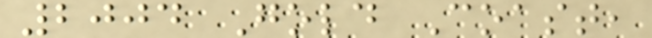2004 Gold Coast,
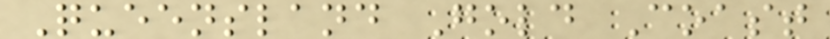Queensland Gold Coast
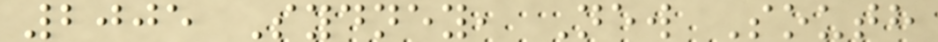2005 Sydney, New South
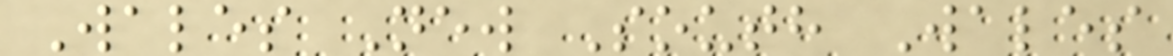Wales New South Wales
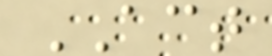ACT
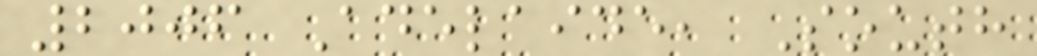2006 Adelaide, South
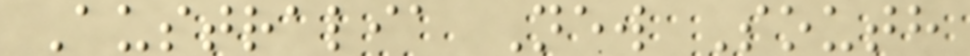Australia New South
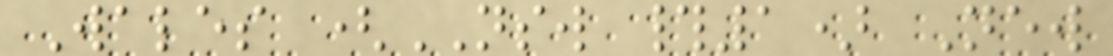Wales (NSW #1) New
